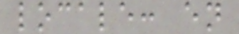locale: en
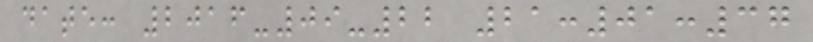date: 2016-09-22 21:01:37
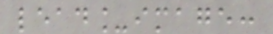lead_image:
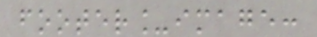footer_image:
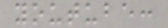youtube:
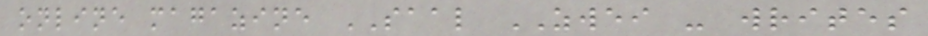online magazine SAAL ZWEI - writes
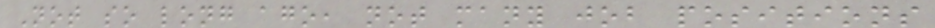Not so long ago, not many job positions
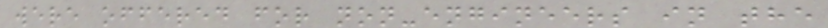were offered for non-engineers in the
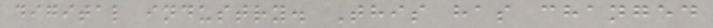digital industry. This has changed
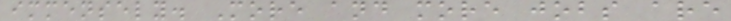immensely. More and more jobs are
